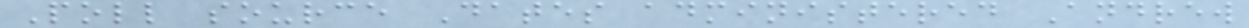Poll source Dates administered Andrew
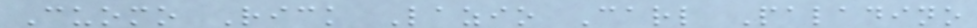Cuomo Rick Lazio Carl Paladino
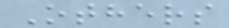Others
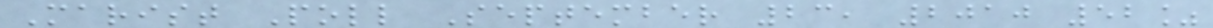Marist Poll September 23, 2010 52%
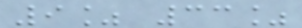9% 33%
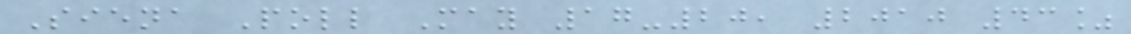Siena Poll May 17-20, 2010 43%
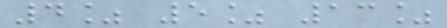4% 5% 13%
